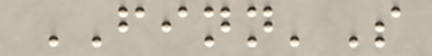FINN'S
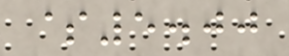$5.00
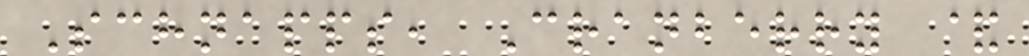Schnapps, Cranberry &
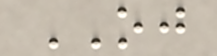OJ
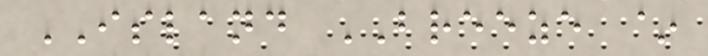ISLAND BREEZE ~
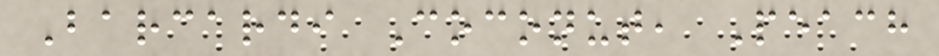Barcardi Coconut, Peach
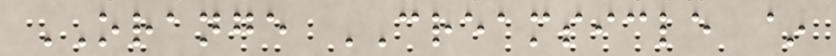ORANGE CREAMSICLE ~
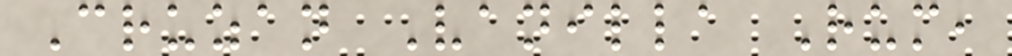Cruzan Vanilla Rum,
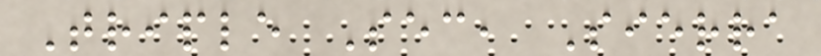Triple Sec, Sierra
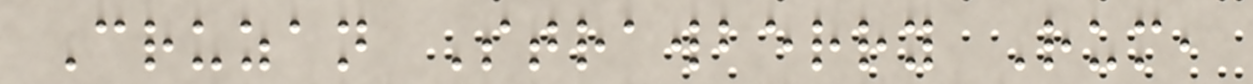Cruzan Strawberry Rum,
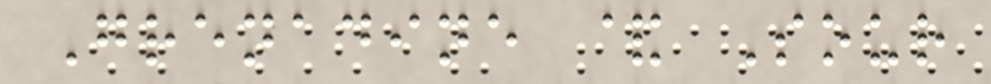Grenadine & Sour
